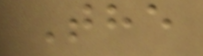The
